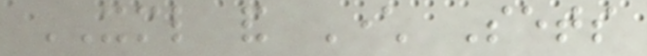XML and Character Sets
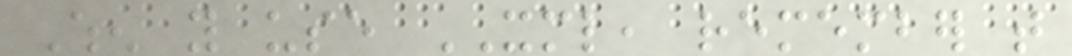When you use XML, remember that
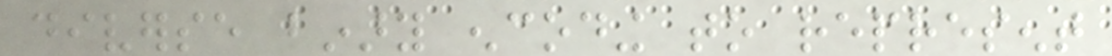diverse binary encoding to represent
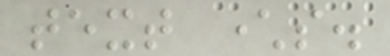text characters.
